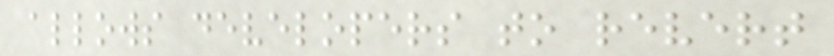allows developers to revert
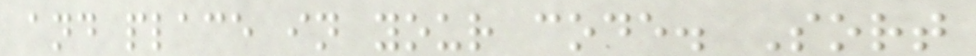and place in your code. Sort
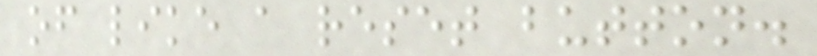of like a reset button.
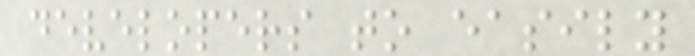developers to easily
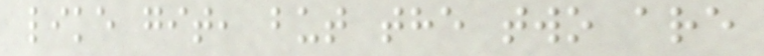like git, but the two are
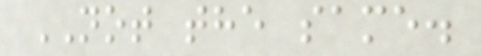NOT the same.
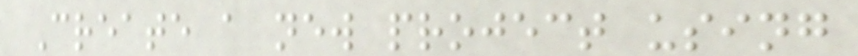Create a new project using
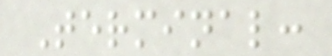Terminal:
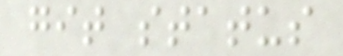git status
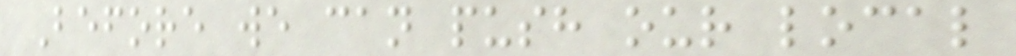Before we can push our local
